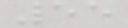55
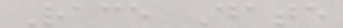Race Date
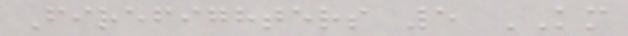Firefighters 5 KM
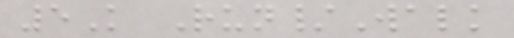5K Run/Walk
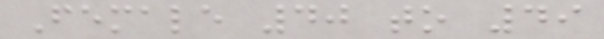Female 40 to 49
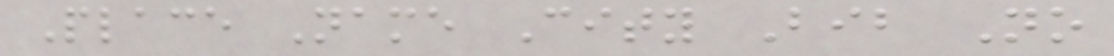Place Name City Bib No
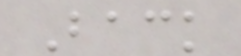Back
